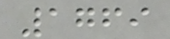1769
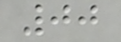00
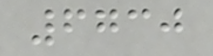6730
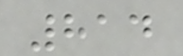814
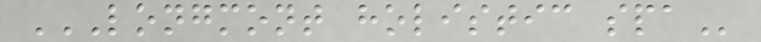LONGMONT HOLISTIC SPA
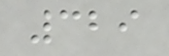329
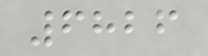6826
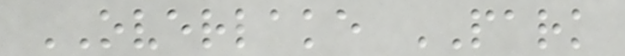OVERLAKE PARK
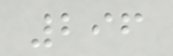296
